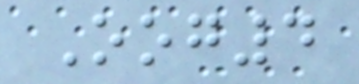Oog4
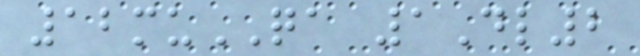12muQA 1Dl2
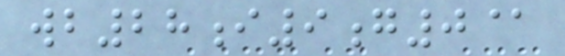wb28i9g0@
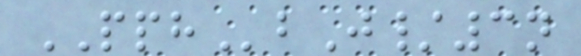PPHbJ/3n
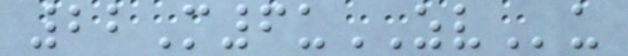22M6uZVu
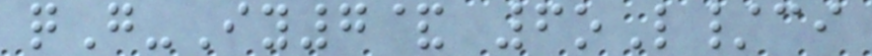qG-Iy7& 6oL/ci
